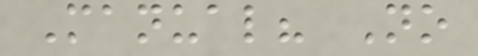Manual? No
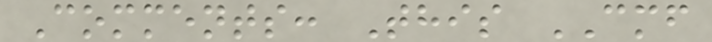Comments: This CMF
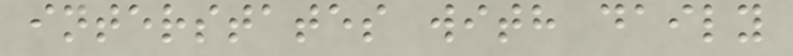interstates with daily
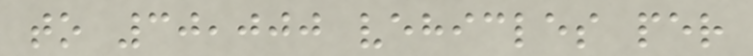to 30,000 vehicles per
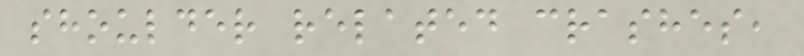shoulder related crashes,
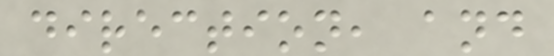direction, and
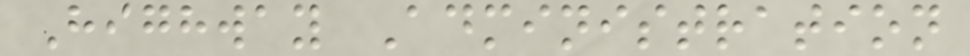Highway Administration
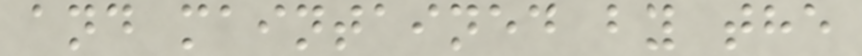and maintained by the
